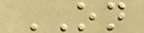ON
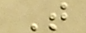T
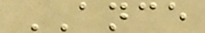ANCE
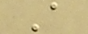A
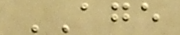AGE
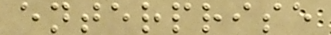enterprise
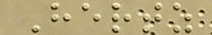Hertz
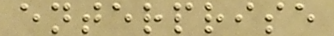enterprise
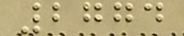2774
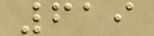619
